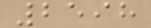2598
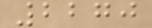2270
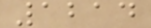1214
